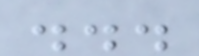...
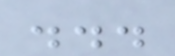...
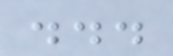...
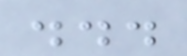...
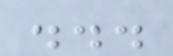...
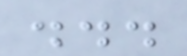...
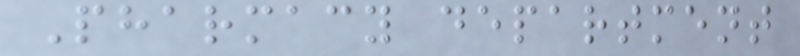Pharmacy department
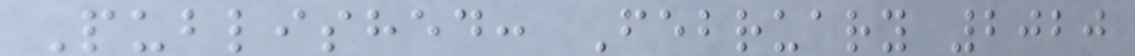Published: February 2020
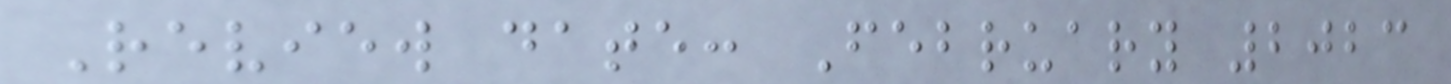Review date: February 2023
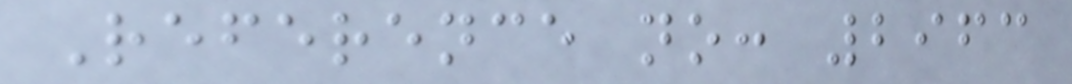Reference no: 2963
